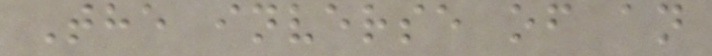The inverse of an
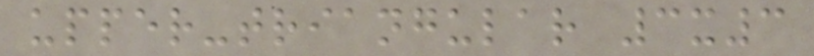upper-triangular 3x3
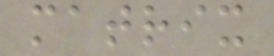matrix
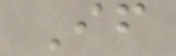If
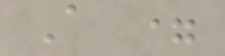A =
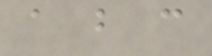a b c
